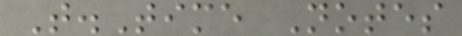T.Time Notes
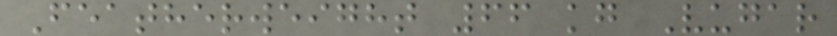Featherweight 66 kg Vugar
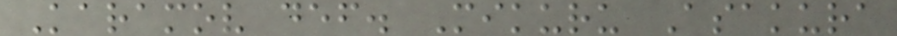Karamov def. Mikuru Asakura
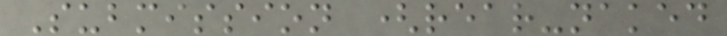Submission (rear-naked
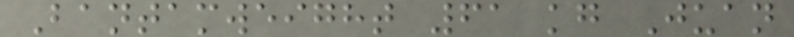Bantamweight 61 kg Juan
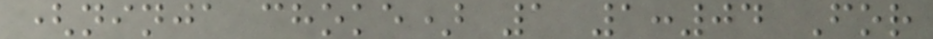(ninja choke) 1 1:04 For
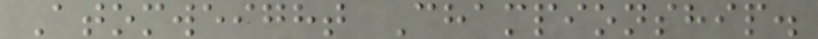Atomweight Championship.
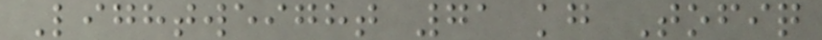Lightweight 71 kg Tofiq
